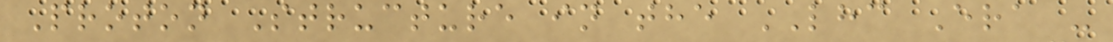Proton Structure in the LHC Era -
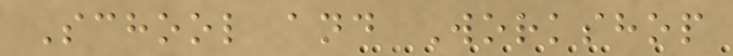School and Workshop
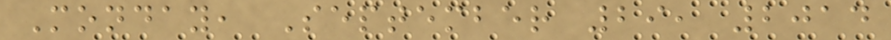Monday, September 29, 2014
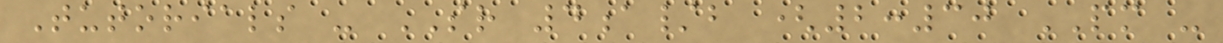Tutorials - SR 4a/b (2:30 PM -
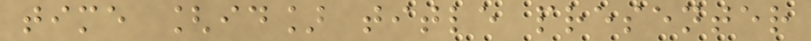time [id] title presenter
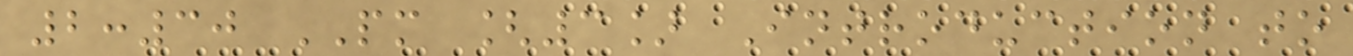2:30 PM [3] Introduction to
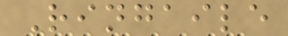Ringaile
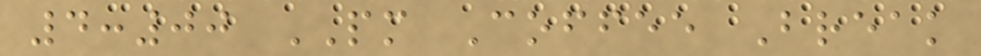4:00 PM Coffee Break
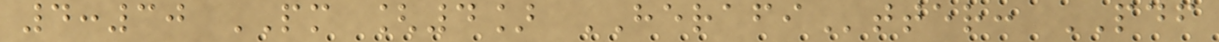4:30 PM [4] HERAFItter: PDF
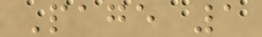Page 1
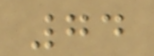74
